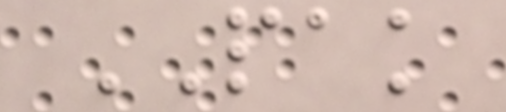PAK
